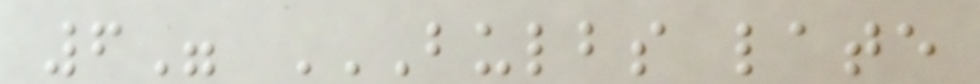6" BULBS LATE
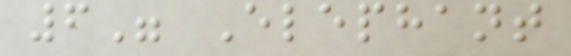6" Elephant
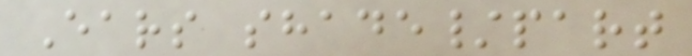Ears shade/part
